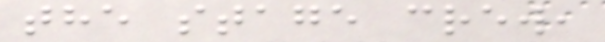the stage crew,
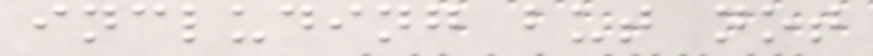including but not
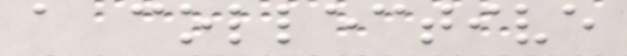a collective
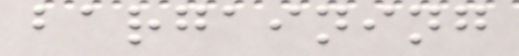bargaining
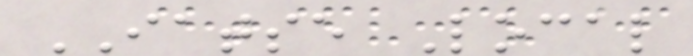IATSE Local
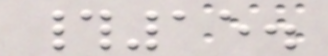#15.
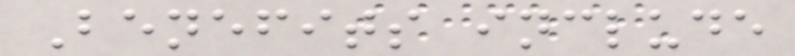Benefits include
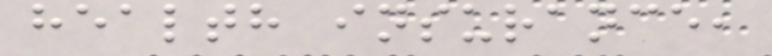health insurance,
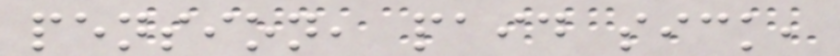pension, paid sick,
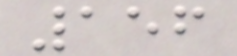156
